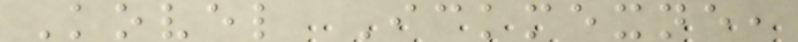Kovel Ickmexne,
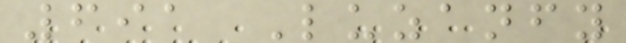691 Luzanfy
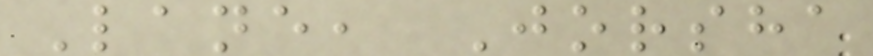Lane, Jorsha
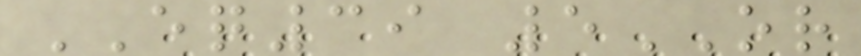EQ39 5OR
